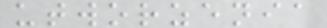utworzenia
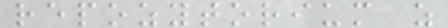repozytorium z
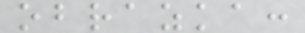obrazka:
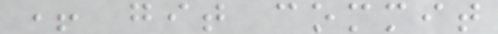+ git commit
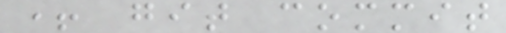+ git commit
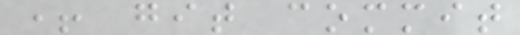+ git commit
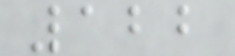122
